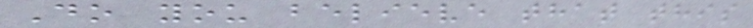Do you believe that this
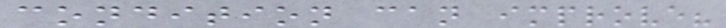condition can improve?
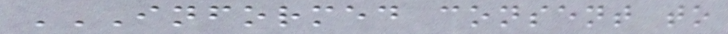INFORMED CONSENT TO
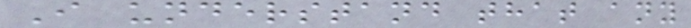I understand that any
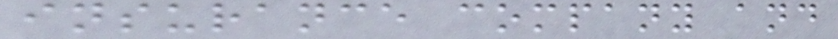insurance company and
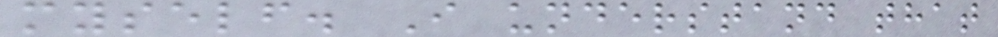myself. I understand that
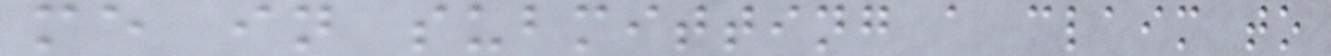me in submitting a claim to
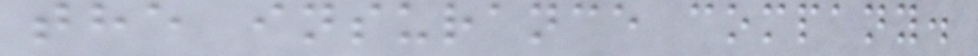the insurance company.
